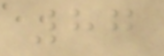87
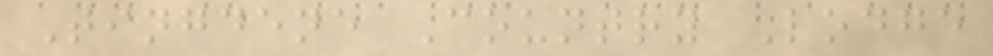Tingdene Country Lodge
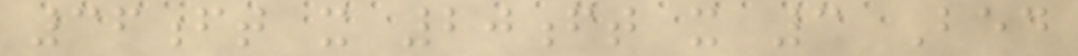36ft x 20ft x 3 Bed
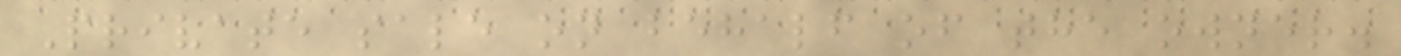Private sale on behalf of the owner.
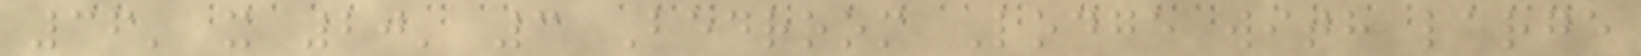36' x 20' 3 Bedroom Lodge with large
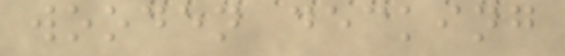wooden decking
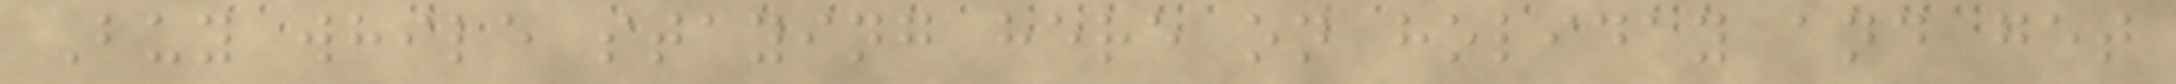Buy while staying here on holiday and get
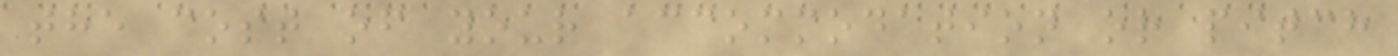the cost of your accommodation or pitch
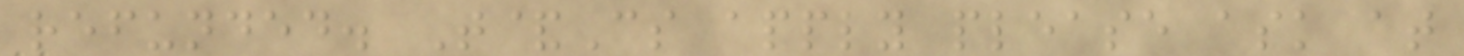refunded. T&Cs apply please ask at
